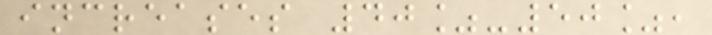increases 40%-50%,
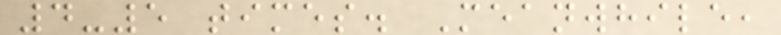4-5 times. Meanwhile,
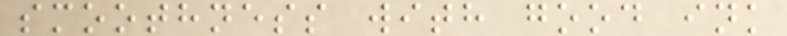smoothness with good ink
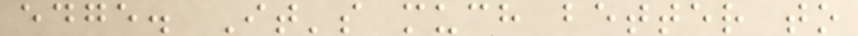edge. It's much better to
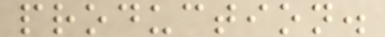production.
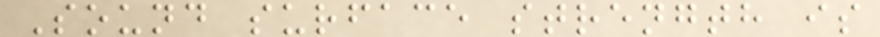Sound surface strength is
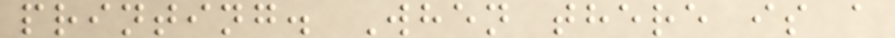printing. When there is a
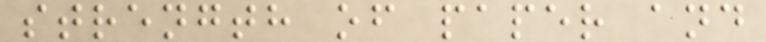strength of paper and
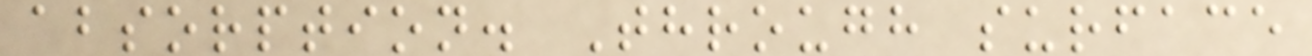absorption. Through surface
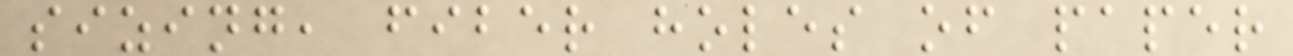sizing, fiber holes of paper
